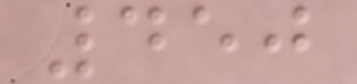450
